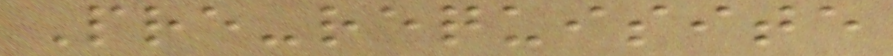Pre-requisite
